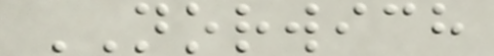NORWICH
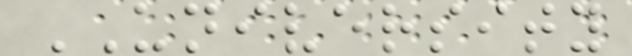UNIVERSITY
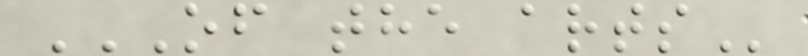OF THE ARTS
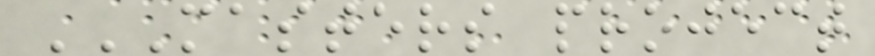MASTERS PROJECT
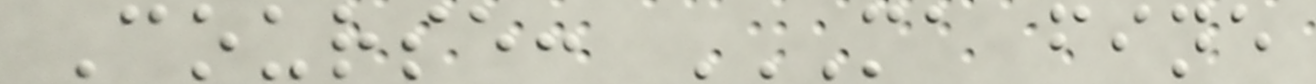Course: MA FINE
